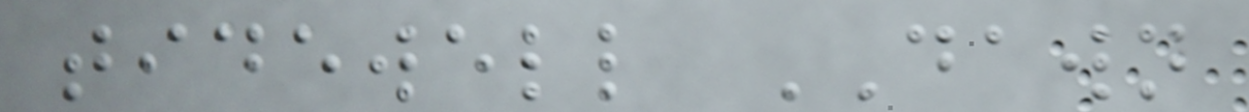tidewell DAWN
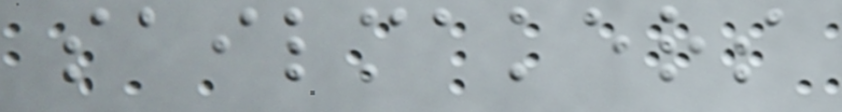sailmakers
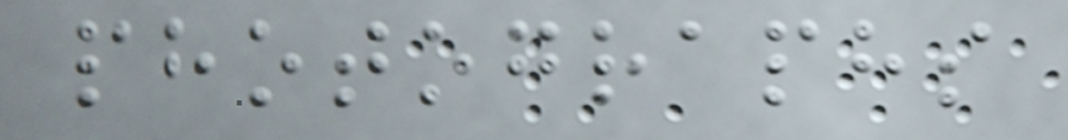photographs
